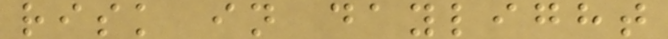risk in daylight
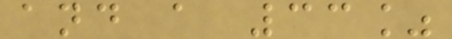and a 33%
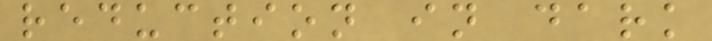reduction in dark
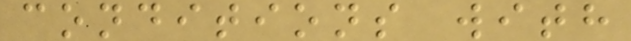conditions with
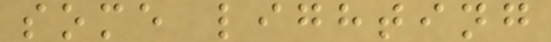some lighting
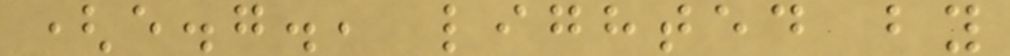(e.g., lighted by
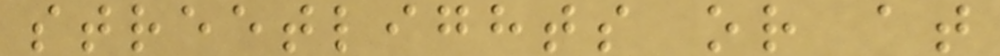streetlights or at
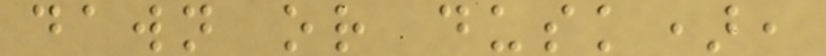dawn or dusk),
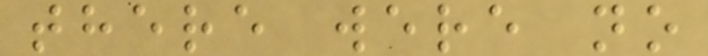there were no
